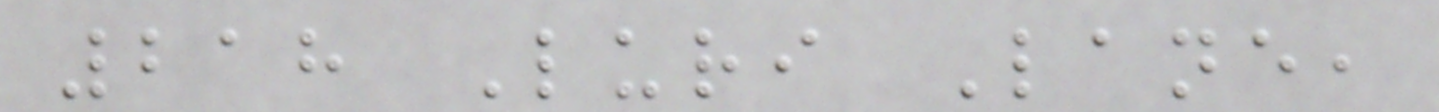218 Luri Lane,
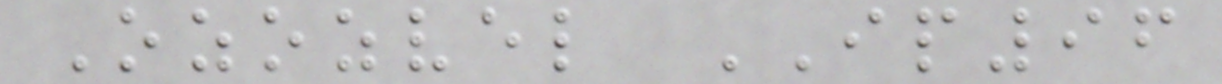Ozozvel IP96
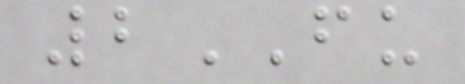2FU
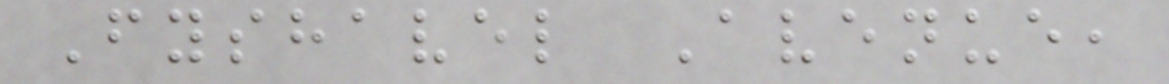Fyshavel Avenue,
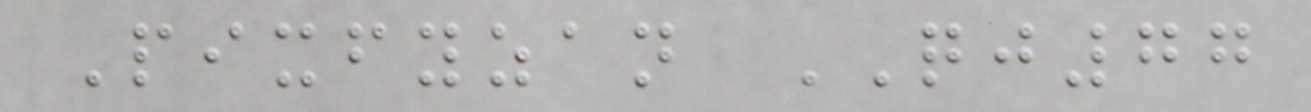Pixfyzan QJ77
